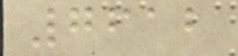7612
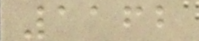1162
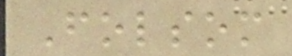Folsom
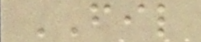FIL
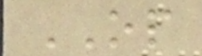OP
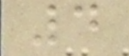4
